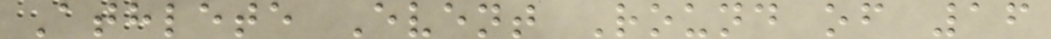Athlete Event Round of 16
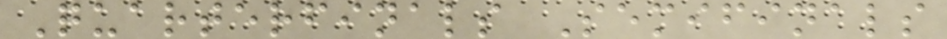Quarterfinals Semifinals
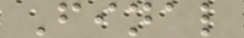Final
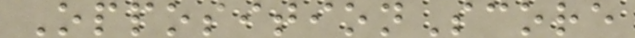OppositionScore
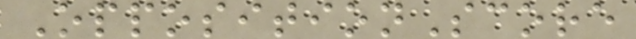OppositionScore
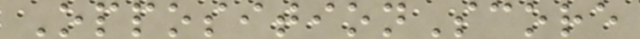OppositionScore
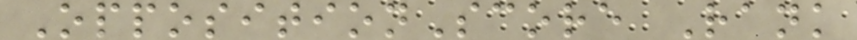OppositionScore Rank
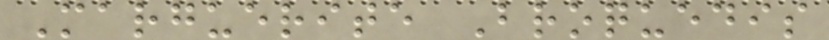Marguerite Broquedis
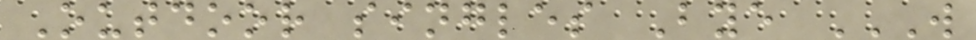Outdoor singles Bye W
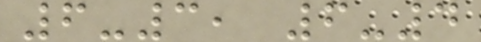6-3, 6-4
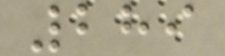289
